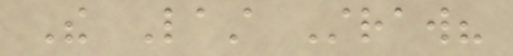The Last Straw?
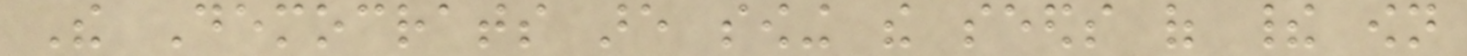The Democrats are sowing the seeds of their own
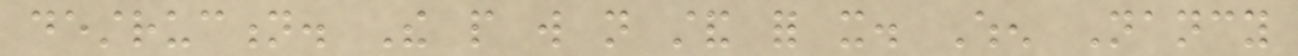destruction. The people will not stand for it. When Nancy
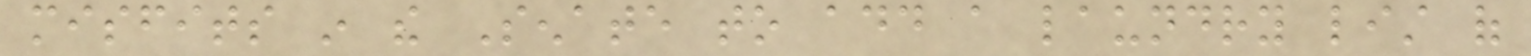misfits in the Senate to add a laundry list of
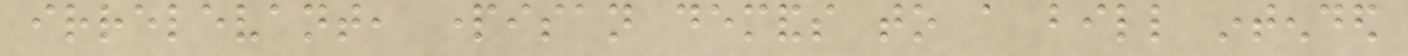irrelevant, partisan demands to a bill intended
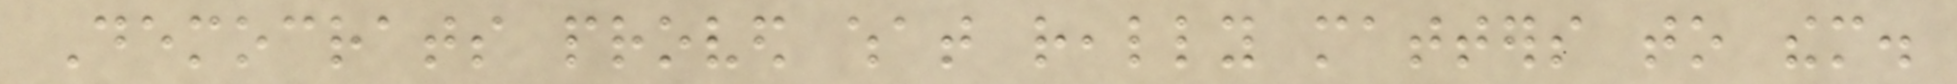Democrats proved what really matters to them.
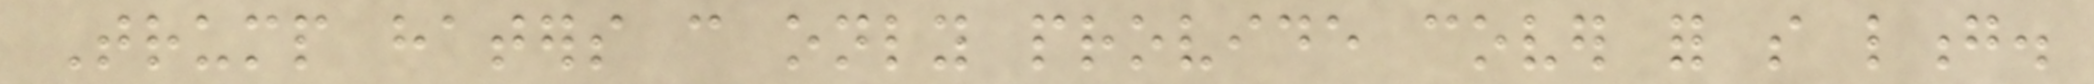Trump haters can only provide cover for so long.
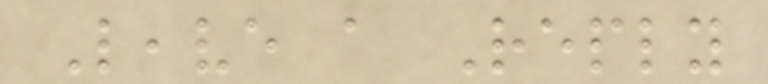Leave a Reply
